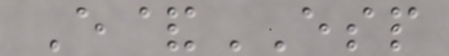E&ESP
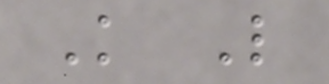K L
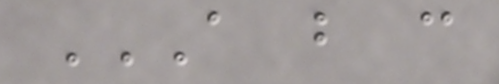A B C
